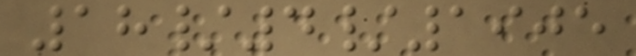18/4/1905
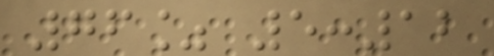76% 5:12
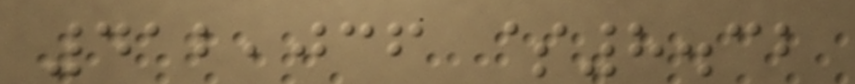412,036 $8.32
